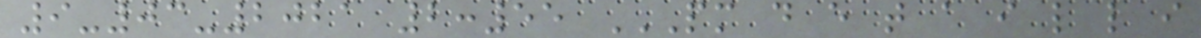9-03-2021 2:55 PM D E T A I L L I
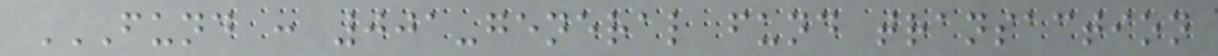FUND : 001-GENERAL FUND TRANSACTION
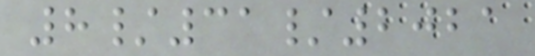8/31/2021
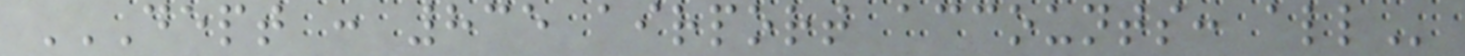DEPT : 835 AIRPORT ACCOUNTS: ALL
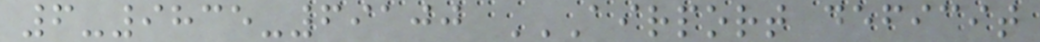6-9835-69100 AIRPORT DEFICIT
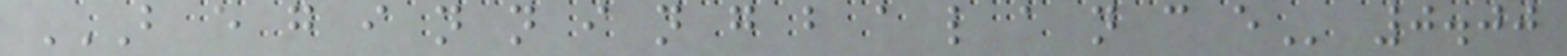B E G I N N I N G B A L A N C E 0.00
